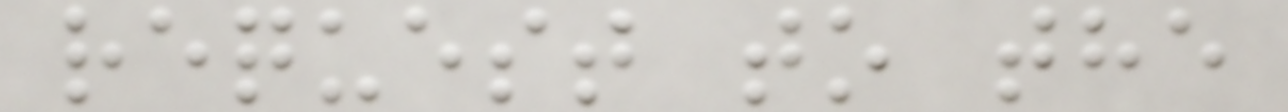request to the
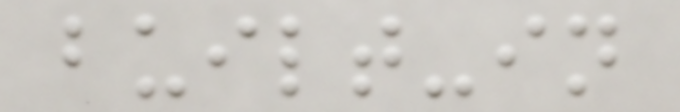built-in
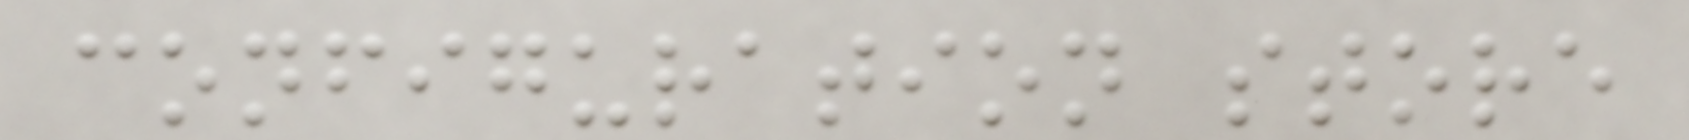configuration store
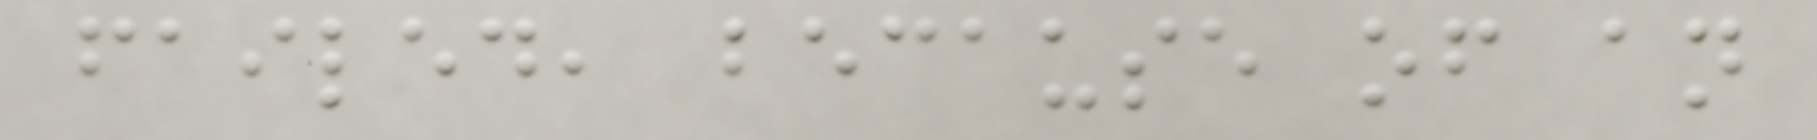failed, because of an
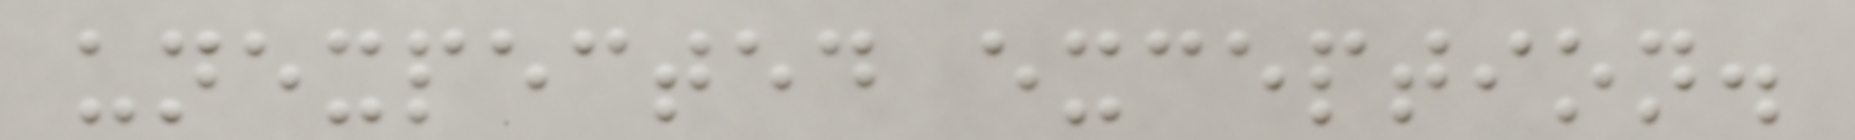unexpected exception.
